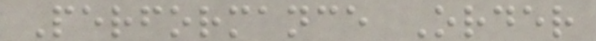Performance Order
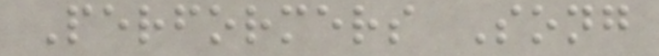Performers Song
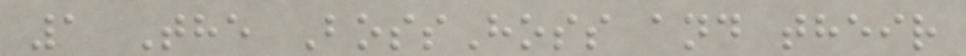1 The BossHoss and their
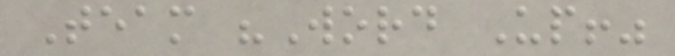Team "Word Up!"
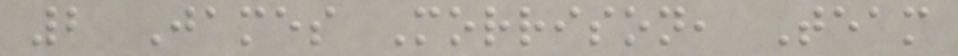2 James Morrison, Team
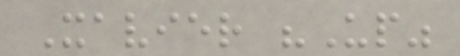Xavier "Up"
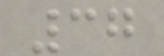37
